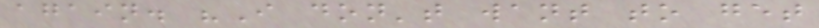again. "I don't want to get
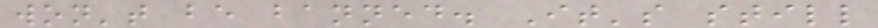won't be banned. It's still
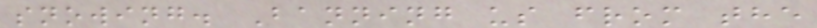snowing. Banning us from the
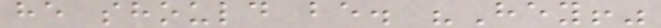he should be. "Hey!"
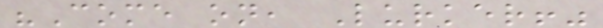"Come on, Lurker!"
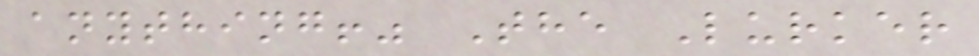anything!" The Lurker
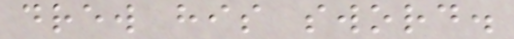drew his sword.
